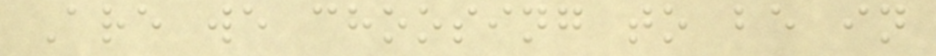Are we choosing to be in
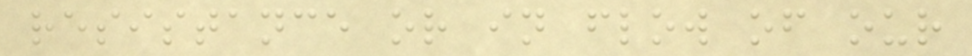resistance or in flow of our
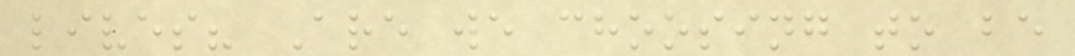lives? Are we choosing to be
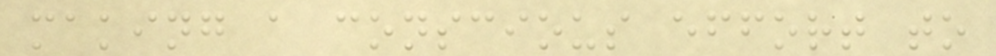making a conscious effort to
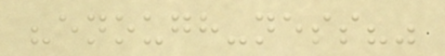"enough-ness?"
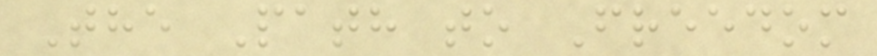The Path to Freedom
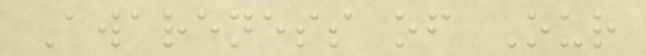Awareness of Our
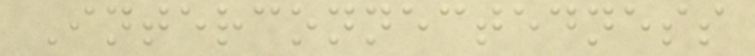Interconnectedness
